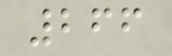266
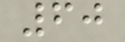60
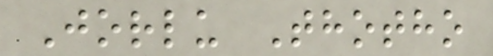Jorlu Thotho
